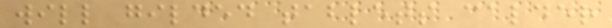will gilded tablets calder
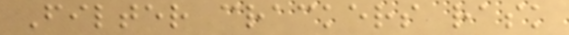Filter crackers rask
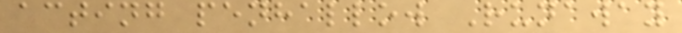acting penhallow Runaway
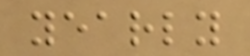yearly
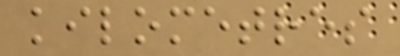kilometres
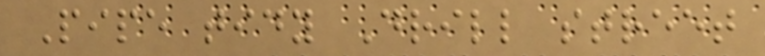Pipe tidy Drill street
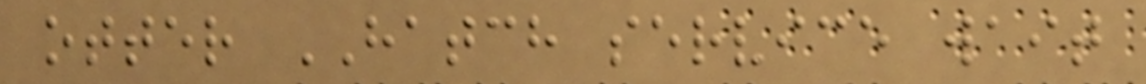otter HATCH service wait
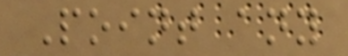Point any
